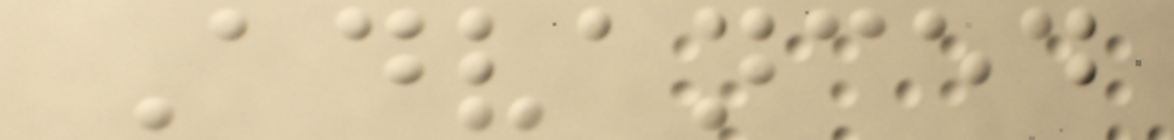Advanced
